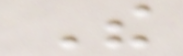The
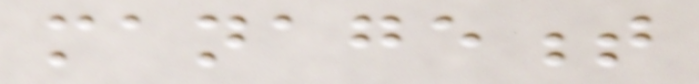management
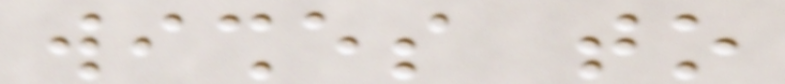wishes to
